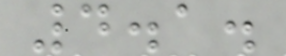4.1.
